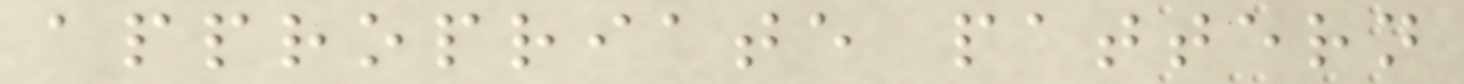appropriate pattern
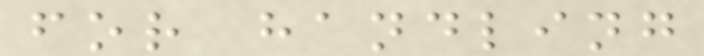for handling
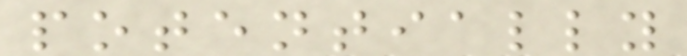potentially
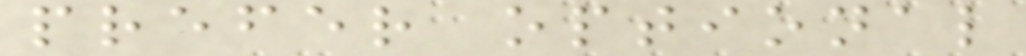prefer optional
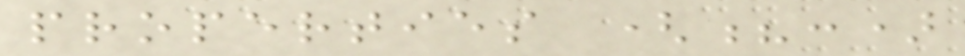properties (?:)
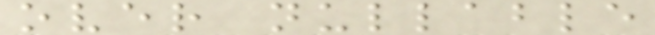over nullable
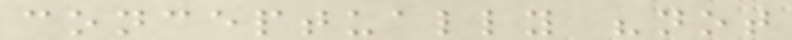conceptually "not
